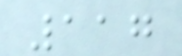117
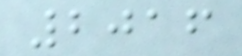2016
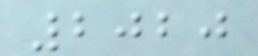2020
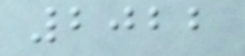2022
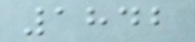1842
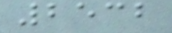2532
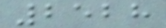2528
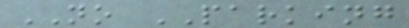NO PARKING
